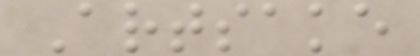Artsake
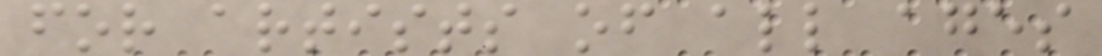for artists of all ages
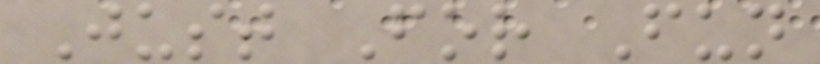Just For Fun
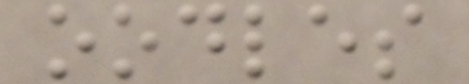oodles
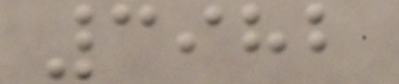3982
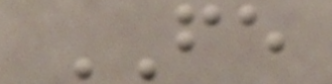FE
